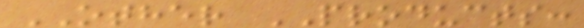OTHER PRODUCTS:
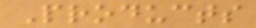Products
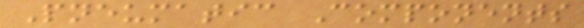Pneumatic Components
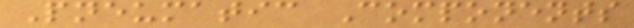Pneumatic Components
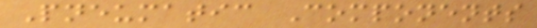Pneumatic Components
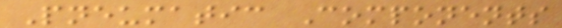Pneumatic Components
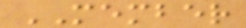MEMBER
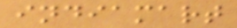indiamart
